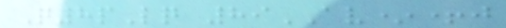Q8pLq 89AV*+j
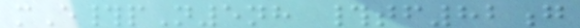mE#pN5nh #tf82g
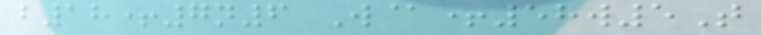b18+7n6 W@+58w5T
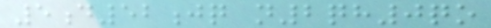5d52jq n2qh0qo
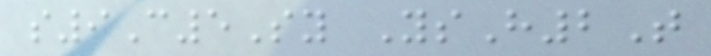s9C5Sy YsH2T
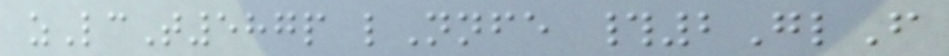zLcT587p lNnfe #2GlF
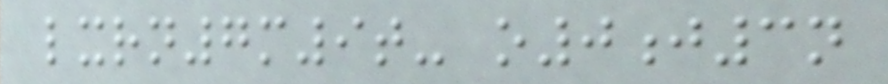lxrn7m9t- o0j3n
